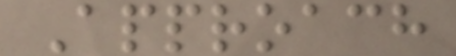Approach
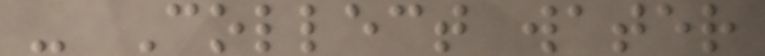- Collect water
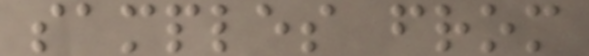samples from
